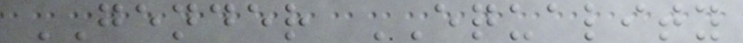GENDER EQUALITY
